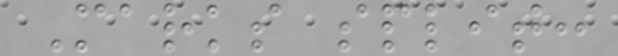Marks split:
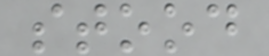stood
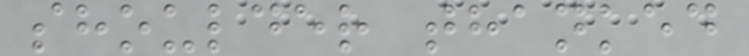shoulder thanked
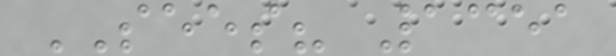SEES? 1351
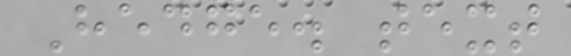Hedge. text
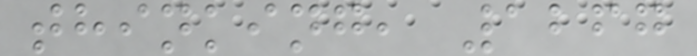thinking, 1267
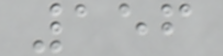156
